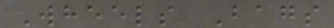Wheels Bags
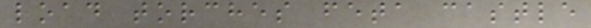load torches feta castle
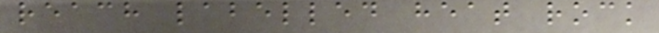reach labelled heat rock
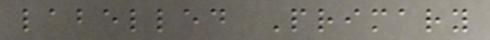labelled Primary
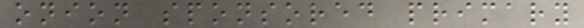onion sponsored primary
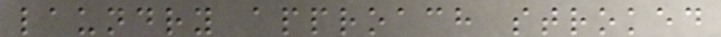laundry approach stroked
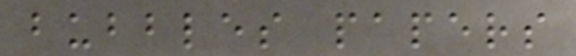bubbles papers
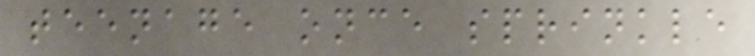teenage once sprinkle
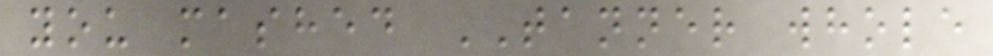you mashed TANNER whole
